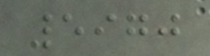5970
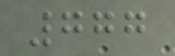777
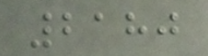2180
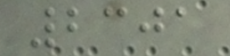2301
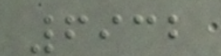6932
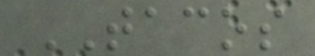TACOS
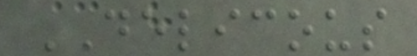DELICOUS
